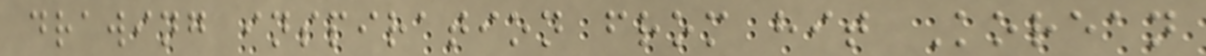drawing inspiration from hit Korean
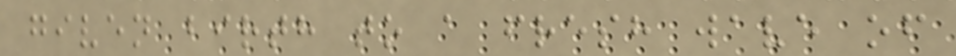given birth to a fresh wave of
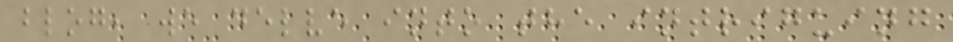blog, we delve into the intriguing
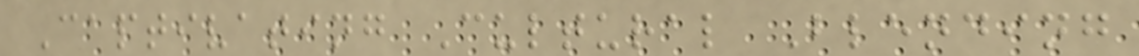Captivating Cultural Blending
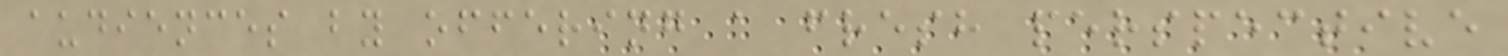audiences by offering a fresh perspective
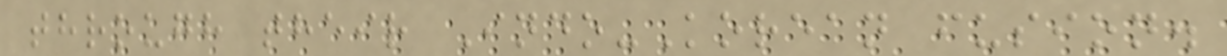through their Indo-Korean fusion.
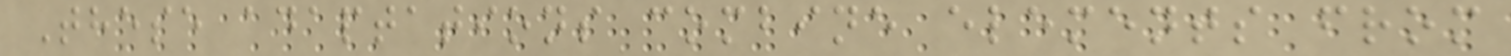These adaptations combine elements from
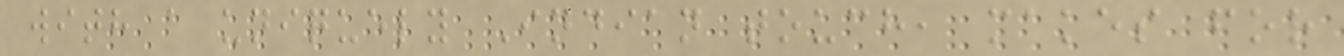with a uniquely Indian touch, makes for
